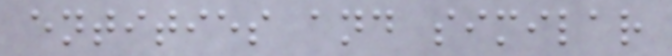entities and similar
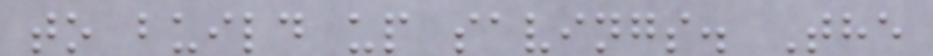to build up savings. The
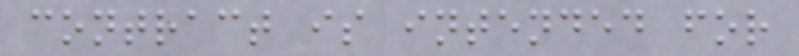contract is intended for
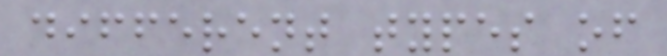different types of
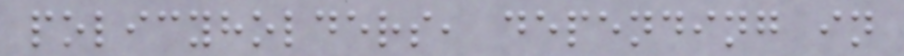policyholders, depending in
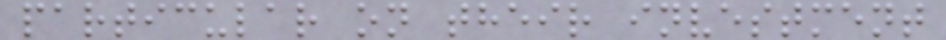particular on their investment
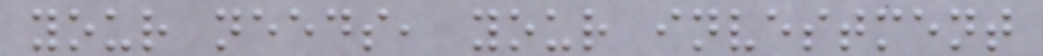your needs, your investment
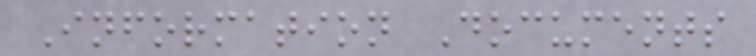Information Documents
